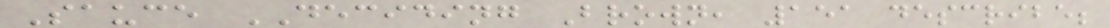Sauce DECIDING Brown, 151 describe;
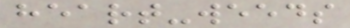heart-weeds
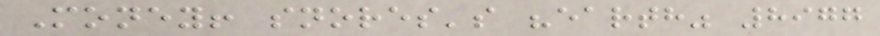Money! snores's "earth" 8977
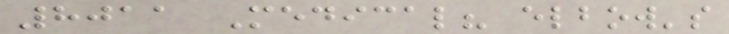8011 Medical? elbow's
